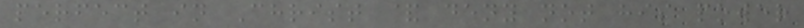perfect in Christ & deny not his power
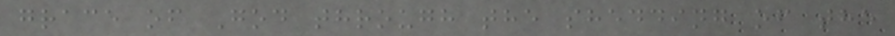grace of God through the shedding of the
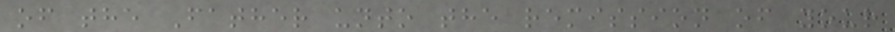of the Father unto the remission of your
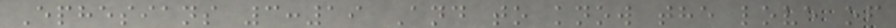Ephesians 3:19 And to know the love of
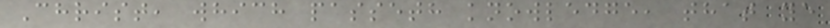Christ, which passeth knowledge, that ye
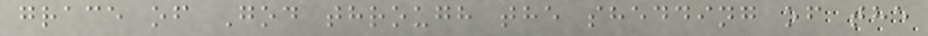grace of God through the shedding of the
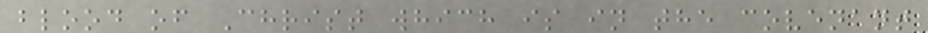blood of Christ which is in the covenant
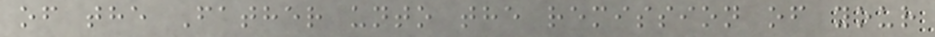of the Father unto the remission of your
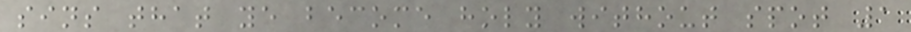sins that ye become holy without spot 1
